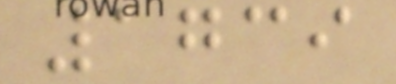1739
